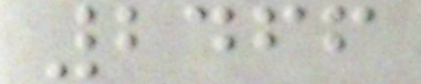2466
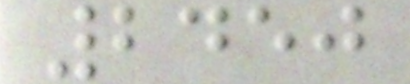2450
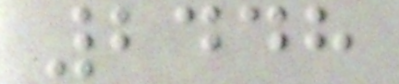2448
